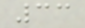33
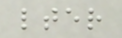lter
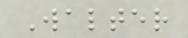Walter
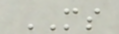MS
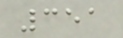351
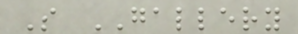S GALLERY
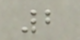2
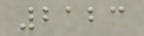2123
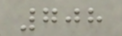708
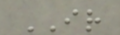IR
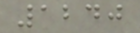1240
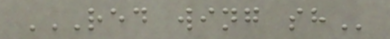RED WING SH
